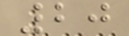20
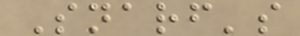Snarf's
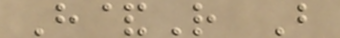H&R B
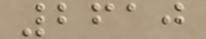2610
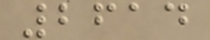2614
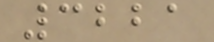3221
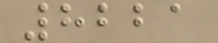8221
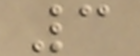3
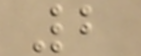2
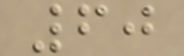60
